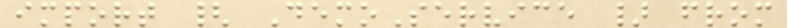import { DemoService } from
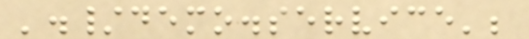'./demo.service';
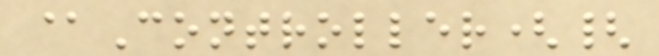@Controller({
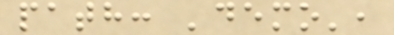path: 'demo',
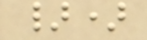})
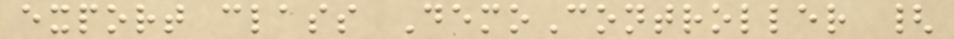export class DemoController {
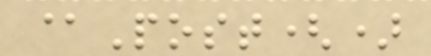@Post()
